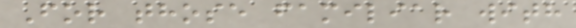For those familiar with
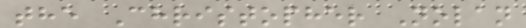the Christopher Nolan
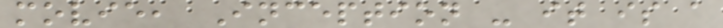movie, Inception - it is a
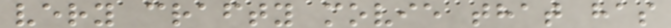very crafty movie that has
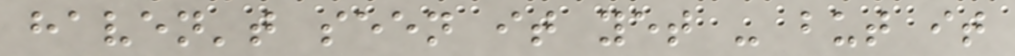haven't seen it yet - but it
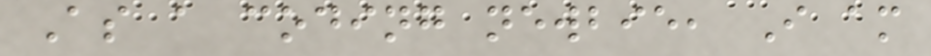As a coding newbie, I am
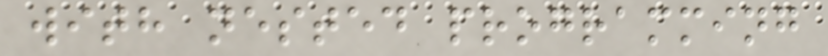with nested programming
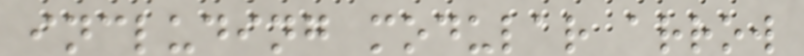including modular arrow
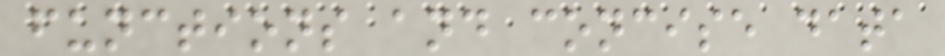functions and concise data
